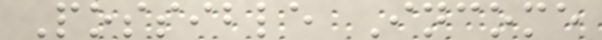Possible Income
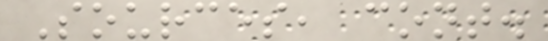Sources, cont.
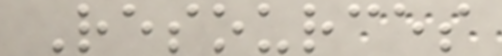Resources
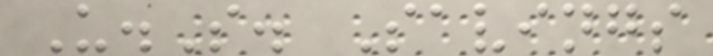U.S. Savings
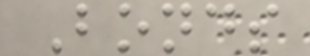Bonds
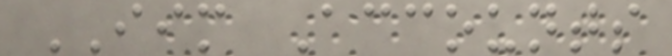IIM Accounts
